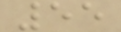55
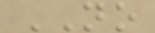NO
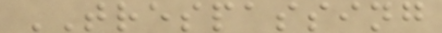TRESPASSING
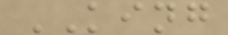KING
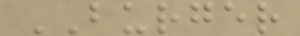BURGER
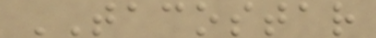TACOSTAR
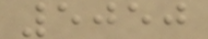5050
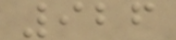926
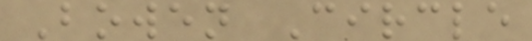Bowen Circle
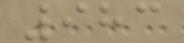983
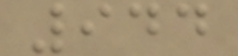944
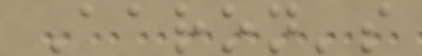Aaron's
